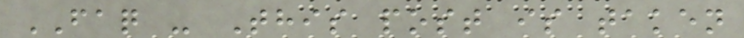FAQ - This post is taken
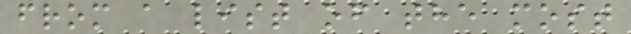from a list of the most
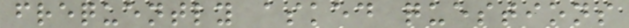frequently asked questions
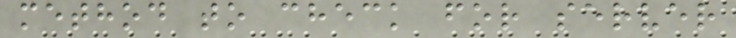method to check for server
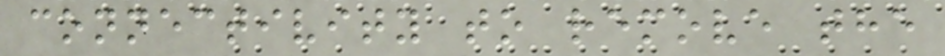connectivity to remove the
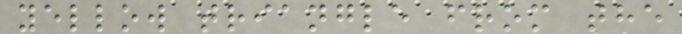yellow triangle from the
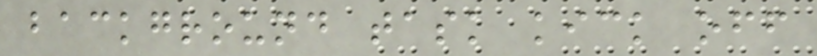background task kick off
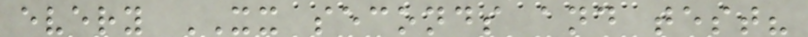every XX seconds and test?
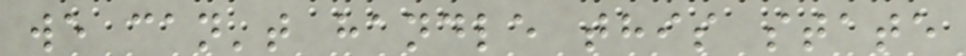we can't handle this state
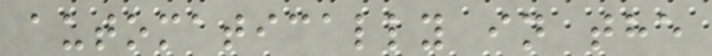automatically in the
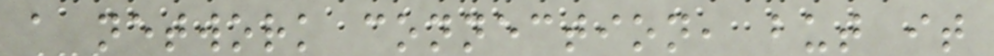a network connection, but it
